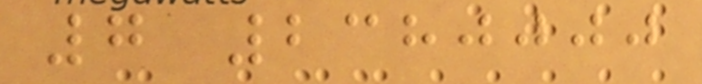7 2380000
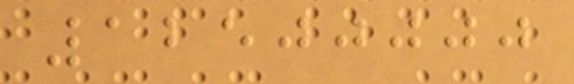12500000
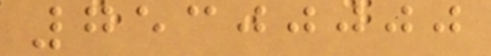75300000
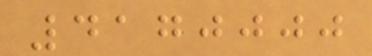4170000
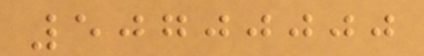50700000
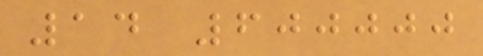14 600000
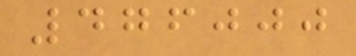476000
